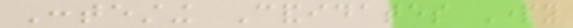Contesting Candidates Party
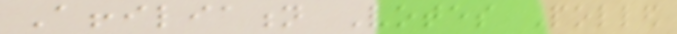Affiliation Votes Polled
